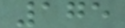175
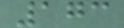173
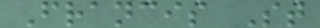Francis St
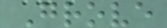Grove
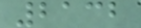2132
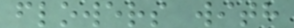flowers with
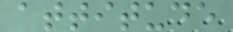attitude
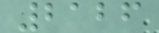2126
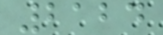2124
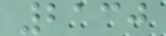2130
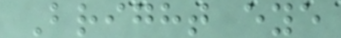Bright eye
